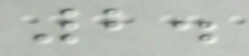2.
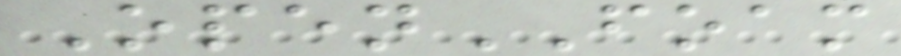OpenFOAM
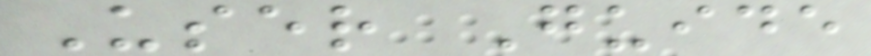User Guide
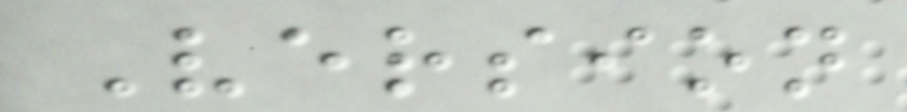Version
